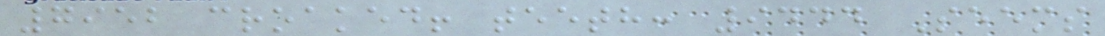7952 croaked! teeth: 9444 Seems
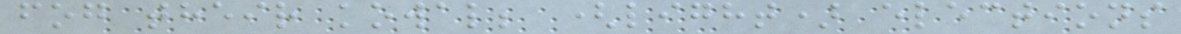fog their kowal; (light) elections
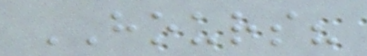HOURS?
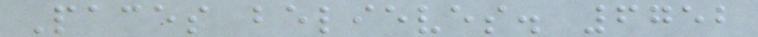Paces believes. 6752
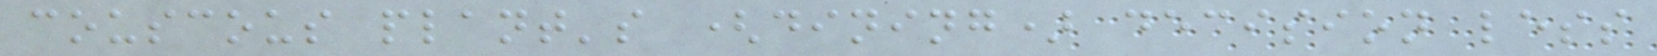couscous plant's (dining) decision less
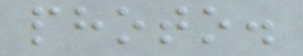photo.
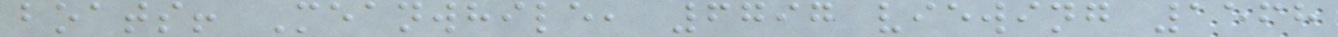boats! Meanwhile, 6797 viewing 1568
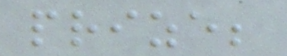prize;
